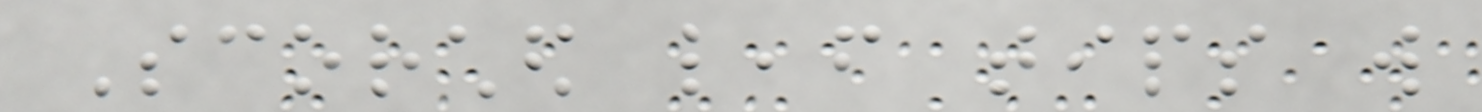Scorched leaf tips will
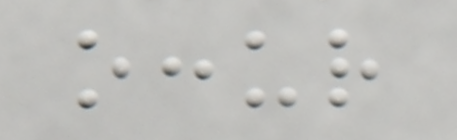occur
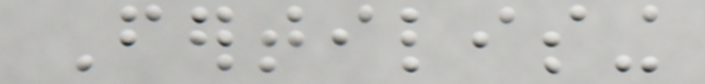Fertilising
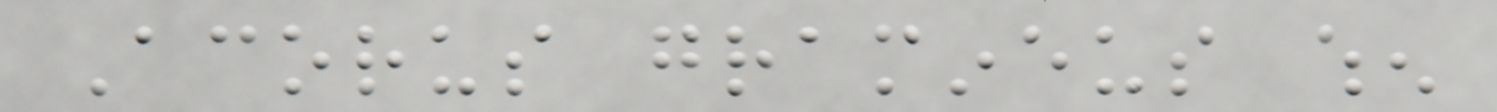Acorus gramineus when
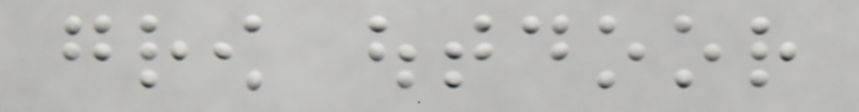grow outdoor
